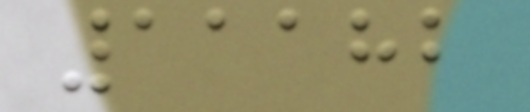11182
